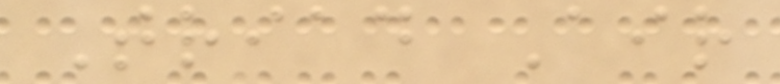Triad Air
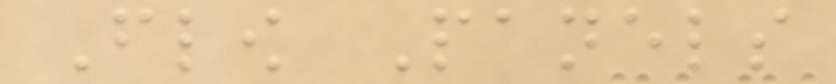Flow Panels
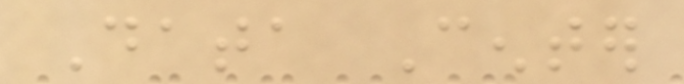Data Center
